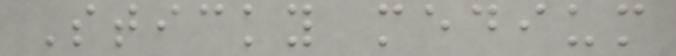Sticky medium
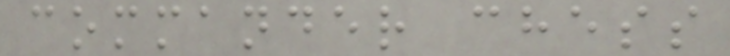commander chess
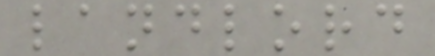landlord
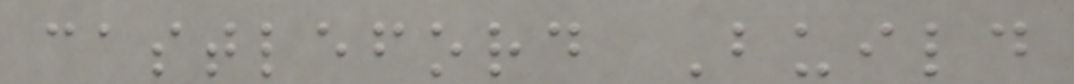castleford Build
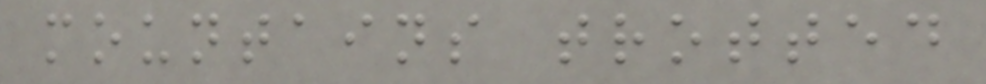mountains trotted
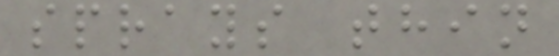sprays thin
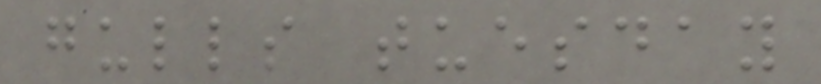gulls tuesday
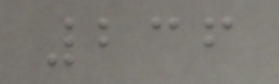236
